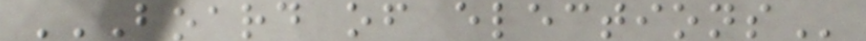BOARD OF ELECTIONS
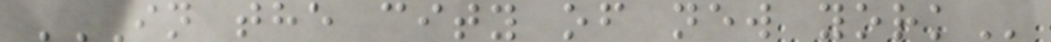IN THE CITY OF NEW YORK
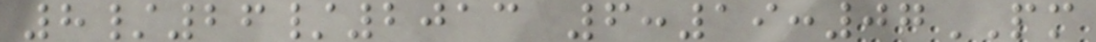8/26/2013 6:19:07PM
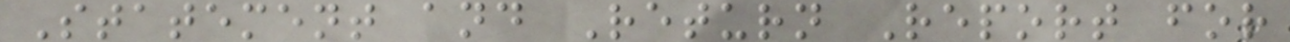Statement and Return Report for
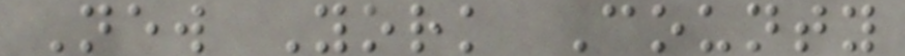New York County
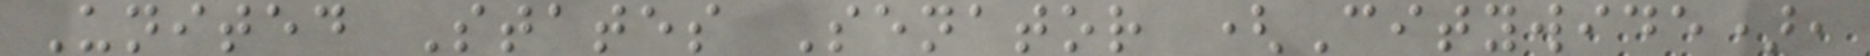United States Senator (Citywide),
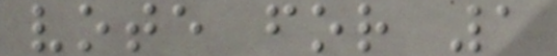vote for 1
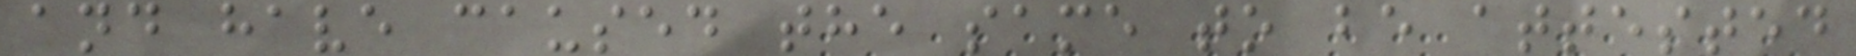and have caused the same to be attested
